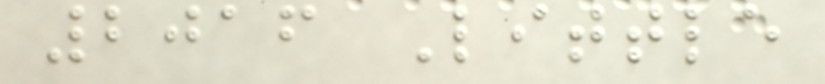2016 Little
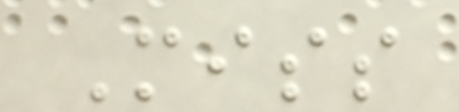Miss
